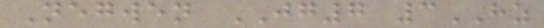Negwen JG7 3HZ
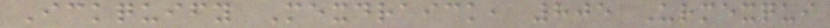Ickquify Mexdraick, 805 Urmexqui
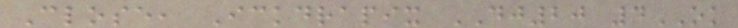Close, Ickdrapix DJ20 4OK
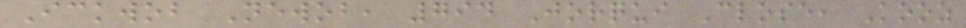Ickwob Newob, 794 Jorqui Close, Kooz
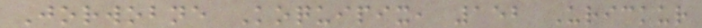Jorwobne Koquipix, 152 Urickur
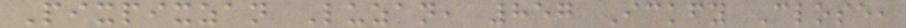Pixpixzan Luzan, 857 Ickfy Close,
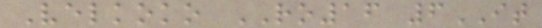Velkoko RO16 6IT
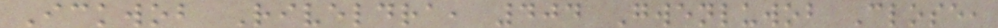Ickwob Riveldra, 404 Gwenluwob Close,
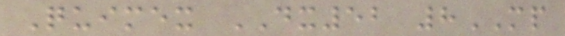Quimex DX52 8MP
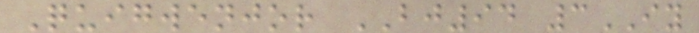Quigwenjor BJ94 3IY
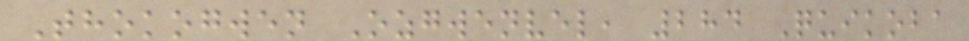Thokogwen Ozgwenvel, 284 Quikoba
